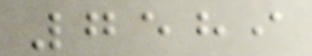7589
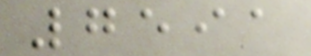7591
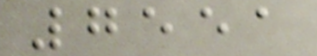7551
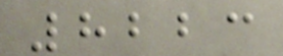8223
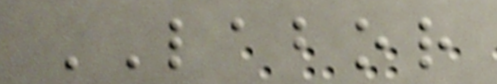LABOR
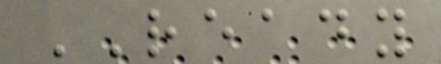READY
